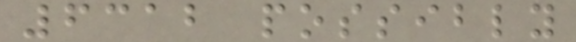6312 possibly
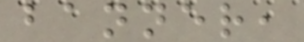banner,
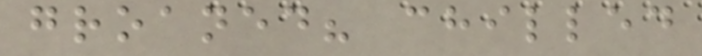groaned? chilled
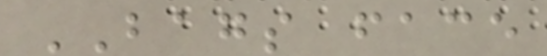BAGS face
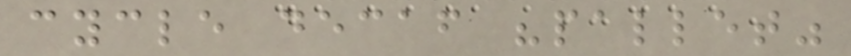cycle decaf "pallet"
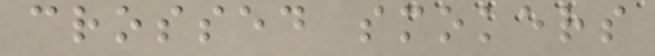crossed smokers
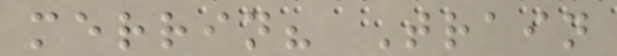merrin? Train
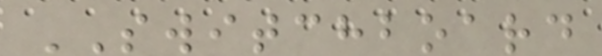SWITCHBOARD
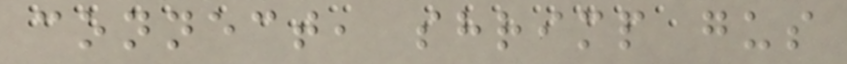connect, shrimp gus
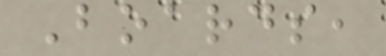Boards,
